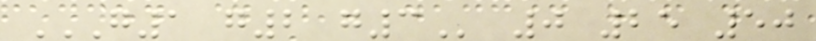G1 G2 G3 0 25 50
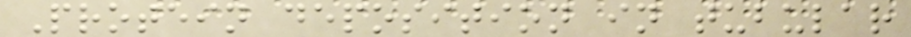Protein deposition in tubular
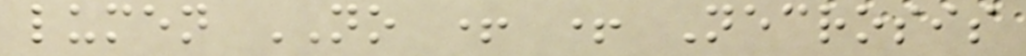lumen NO + + Necrosis
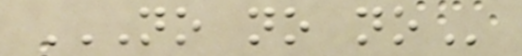NO NO NO
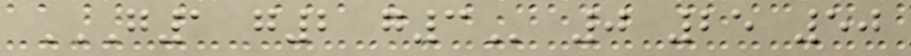G1 G2 G3 0 25 50
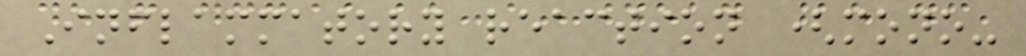Inflammatory reaction (mono-
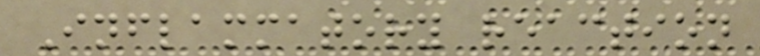Inflammatory reaction
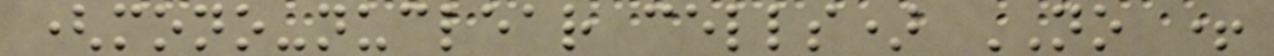(mono-nuclear cells) NO +
